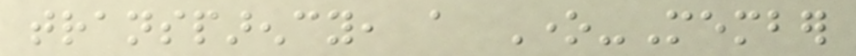transparency, a One-Member
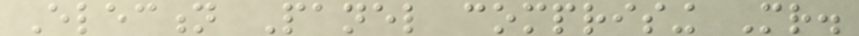Election Panel comprising Mr.
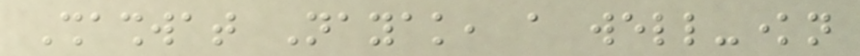Shashwat Nayak, a well-known
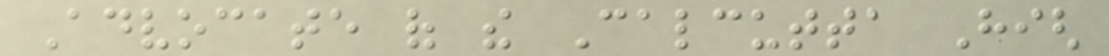Advocate of the Calcutta High
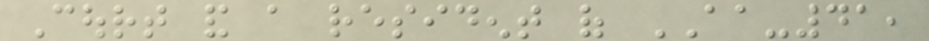Court and a resident of AA-41,
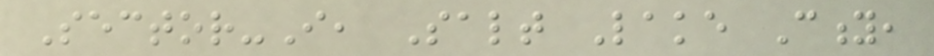Sector-I, Salt Lake City,
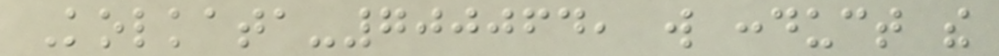Kolkata-700064, will conduct the
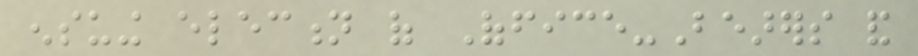ensuing election of Office-Bearers and
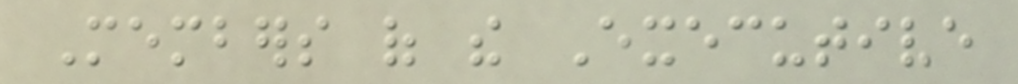Members of the Executive
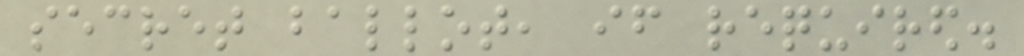secret ballot, if required.
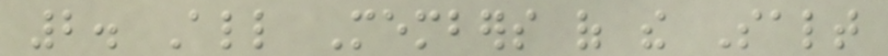2. All Members of the Salt
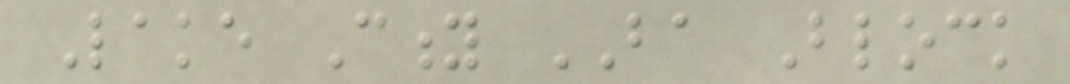Lake City BA Block
